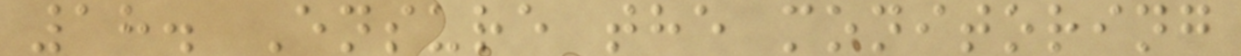18. Ensure the monitoring
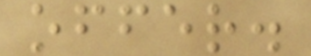offer.
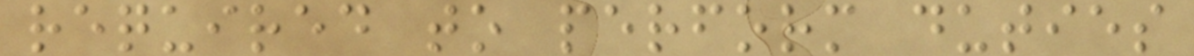required to perform duties
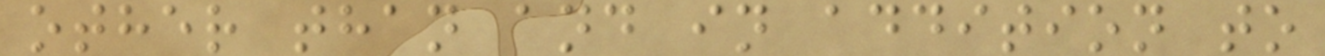other than and in addition to
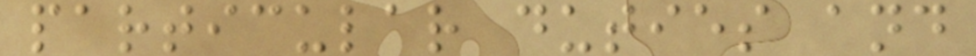particular duties and
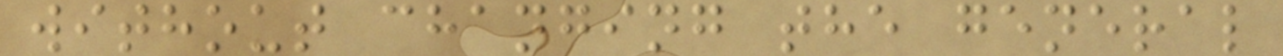without changing the general
